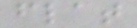flat
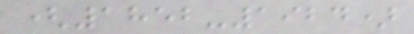(1852-1924)
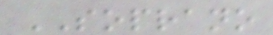SOPRANO
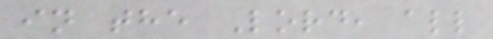in the Lord, all
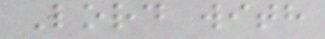Lord with
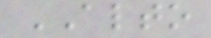ALTO
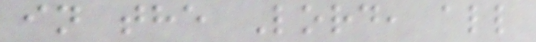in the Lord, all
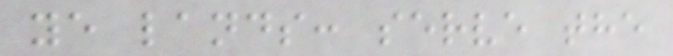ye lands: serve the
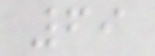69
